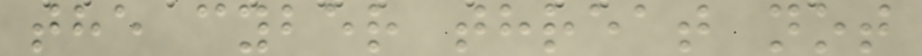the cyber threat not
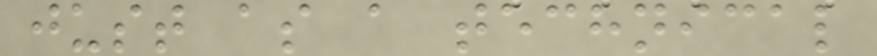just as a technical
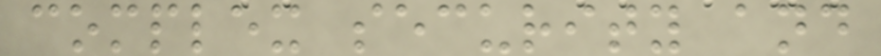complex security and
